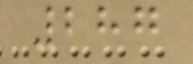287
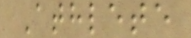Athlete
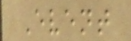Event
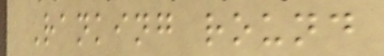Ranking round
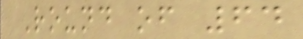Round of 64
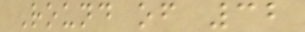Round of 32
